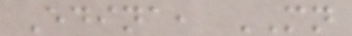Edina, MN
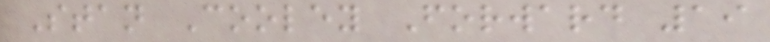Stan Cooley Forward 19
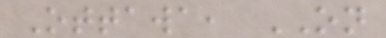Ottawa, ON
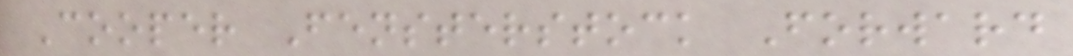Cooper Fensterstock Forward
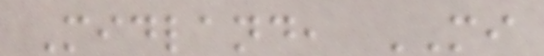Midland, MI
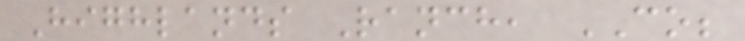Highlands Ranch, CO;
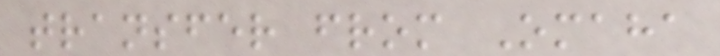transfer from Omaha
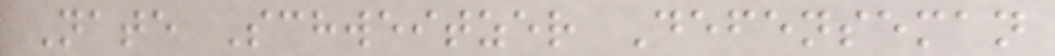Nate Schweitzer Defenseman
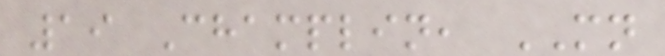19 Champlin, MN
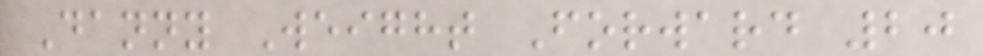Danny Weight Forward 20
